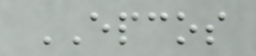EPCOS
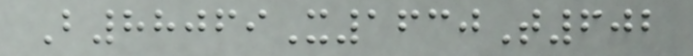B88069X1630T602
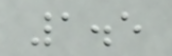1.5
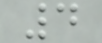4
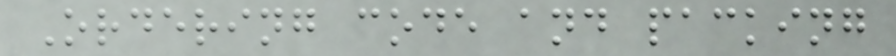Ordering code and packing
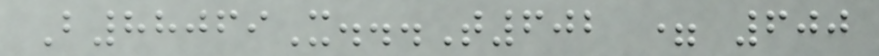B88069X...T602 = 600
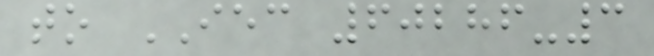to IEC 60286-3
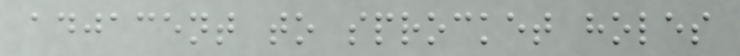adjacent to sprocket holes
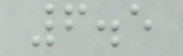6.5
